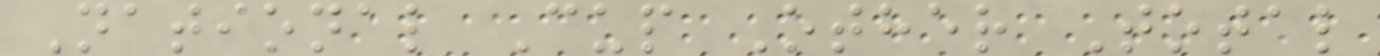National Cup Other Total
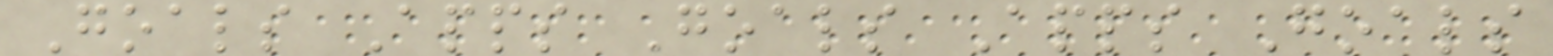Goals Apps Goals Apps Goals
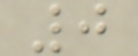0
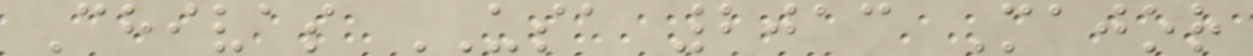Chivas USA 2013 Major
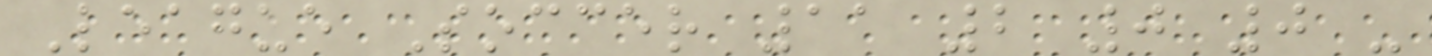League Soccer 11 2 0 0 -
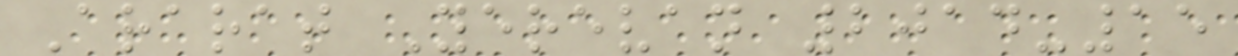Ararat Yerevan 2014-15
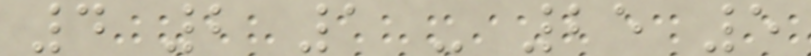4 2 1 - 25 5
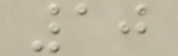10
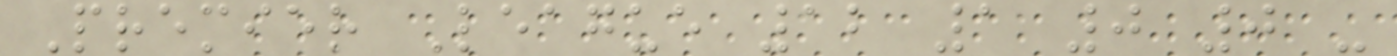Premier League 12 1 0 0 -
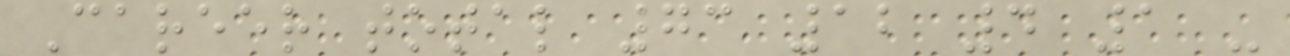Career total 73 12 4 1 -
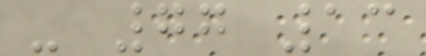- 77 13
